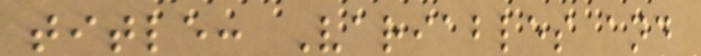title: Variables and
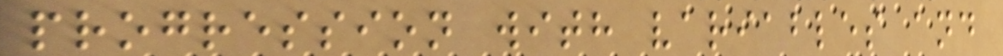progression with variables and
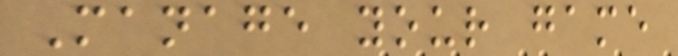Manage your game
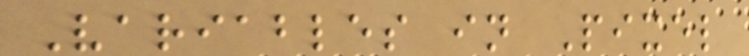Variables in Pixel
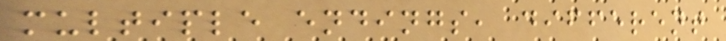multiple endings, different
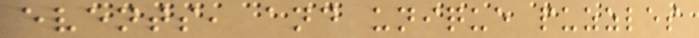events, and unique puzzles
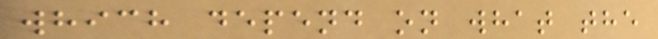which depend on what the
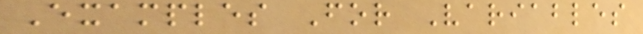Examples For Variables
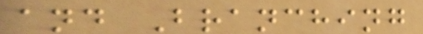and Branching
